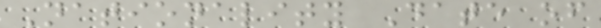Nationality Date of
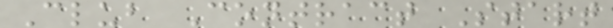Club Contract Start
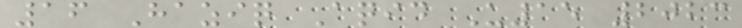16 Haziq Aqid U15 2023
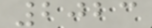2023
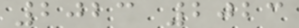2023 2023
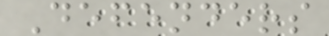Defenders
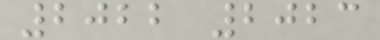2022 2023
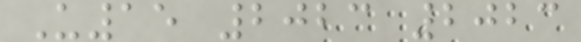U15 2023 2023
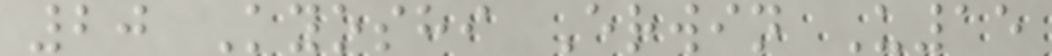20 Kyoshi Erwin U15
